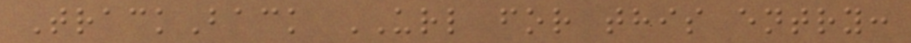TrackBack URL for this entry:
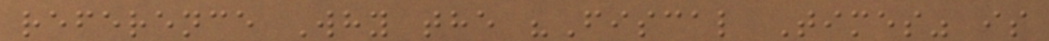reference Why the "Fiscal Times" is
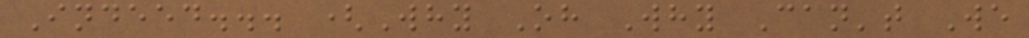Indeed... (Why Oh Why Can't We
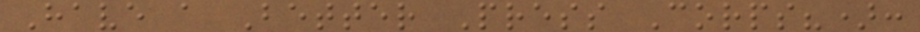Have a Better Press Corps?):
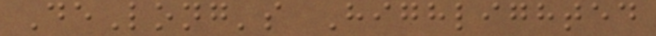DeLong's Highlighted
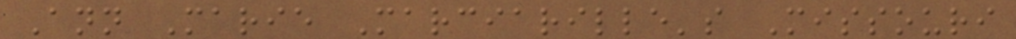Ann Marie Marciarille's Missouri
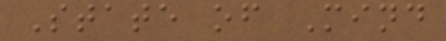State of Mind
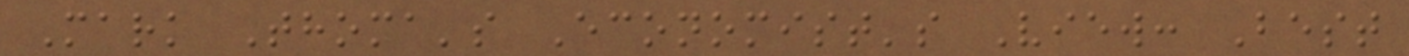Mark Thoma's Economist's View: Best
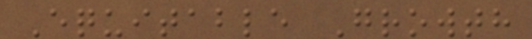Equitable Growth
